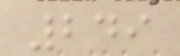249
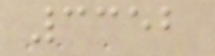3352
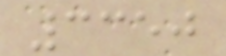3350
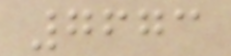7673
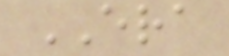ERA
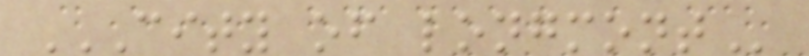CITY OF LONGMONT
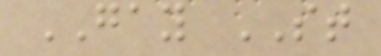GAY ST
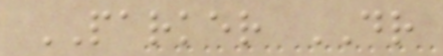PARKER DR
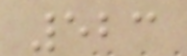523
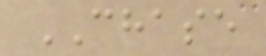CHASE
